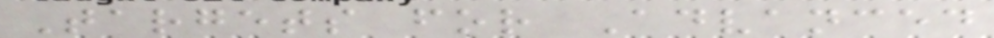Targets for Advanced
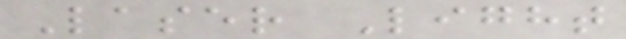Laser Light
